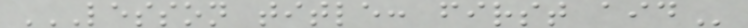LESSON TITLE: FIRST AID
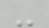-
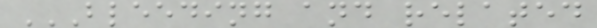BLEEDING AND RELATED
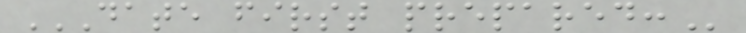DATE FIRST PREPARED:
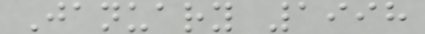January 1998
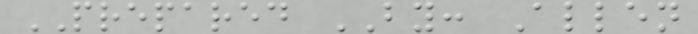PREPARED BY: Allen
